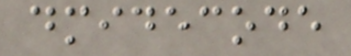dmidecode
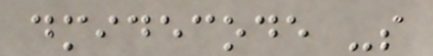dmidecode -s
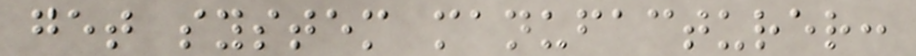get system manufacturer:
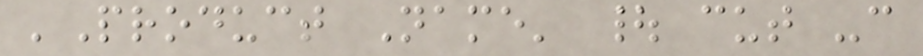'Product Name' | cut -c
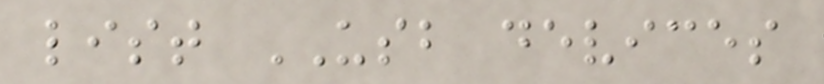list USB devices
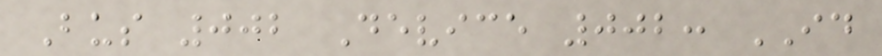Bus 002 Device 002: ID
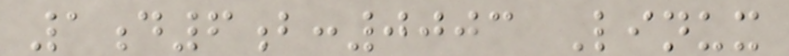1d6b:0003 Linux
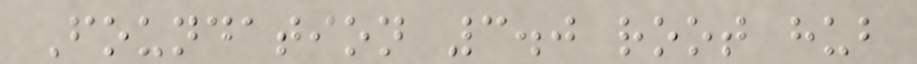Foundation 3.0 root hub
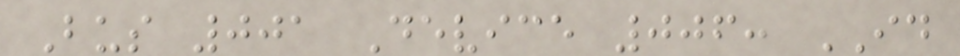Bus 001 Device 006: ID
